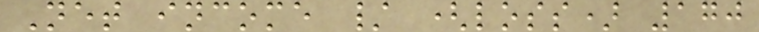Net income / (loss) 170
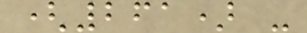(261) -
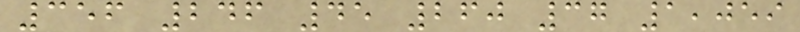356 246 45 260 37 1,059
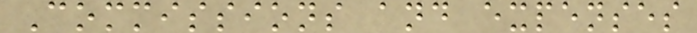Commissions and expenses
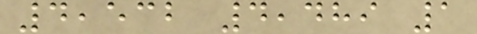4,532 4,489 1
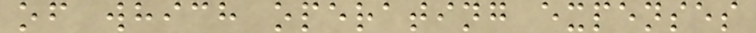of which operating expenses
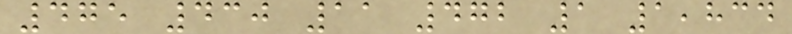475 430 11 472 1 1,834
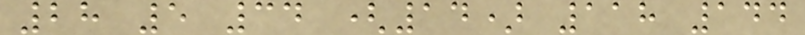28 5 34 (14) 118 144
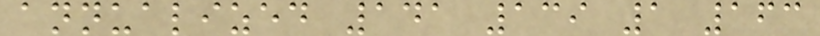annualized 141 139 1 163
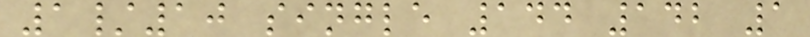1/10 single 144 142 1
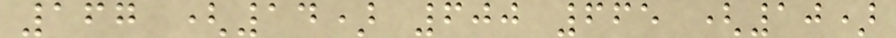167 (14) 600 665 (10)
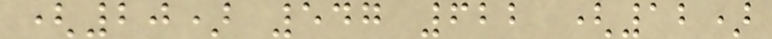(20) 547 622 (12)
